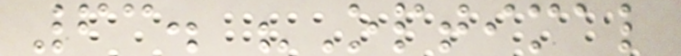63. "Optimal
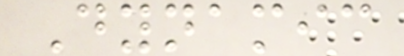Dynamic
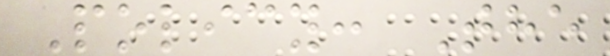Policy: The
